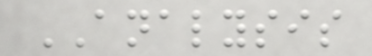ANALYSIS
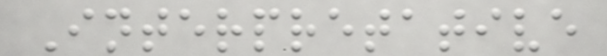Interpretative
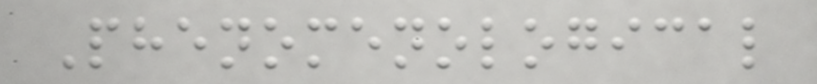Phenomenological
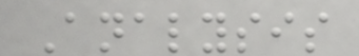Analysis
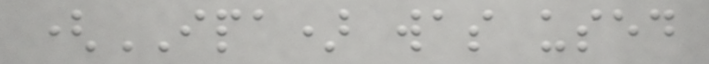(IPA) was used
